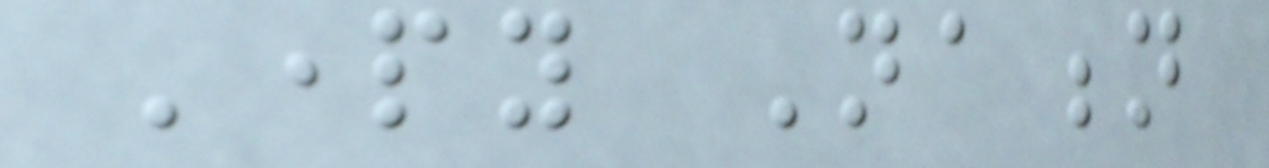Party Nation
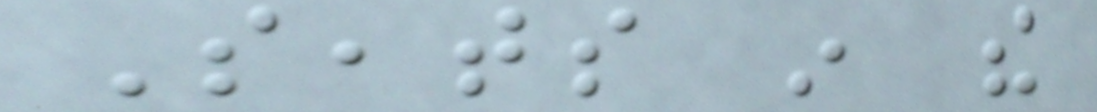Seats in the
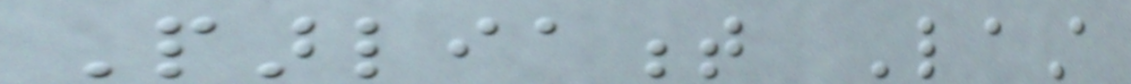Parliament Last
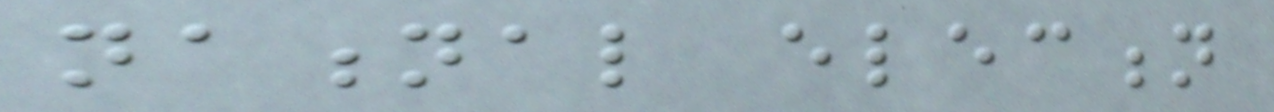national election
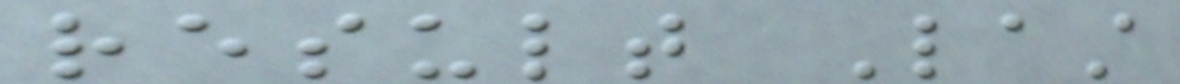result Last
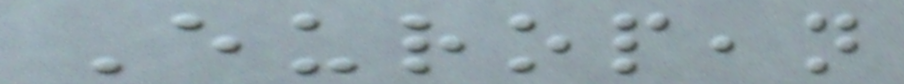European
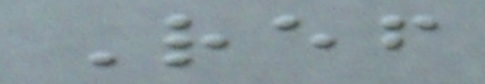Ref
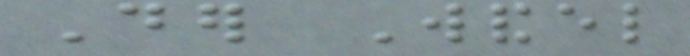Der Wandel
